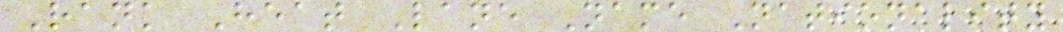Rank Heat Lane Name Nationality
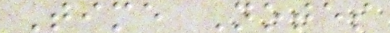Time Notes
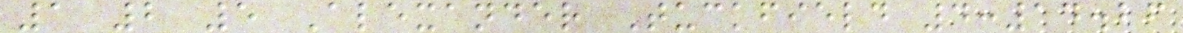1 2 5 Alexander Tuckfield 4:14.26
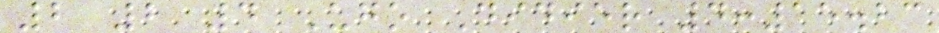2 2 4 Ugo Didier 4:15.23
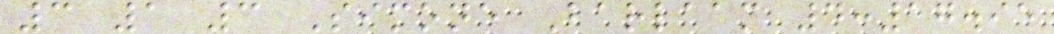3 1 3 Simone Barlaam 4:17.95
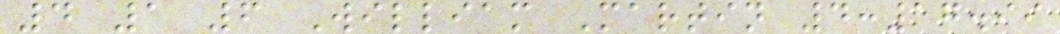4 1 6 William Martin 4:17.99
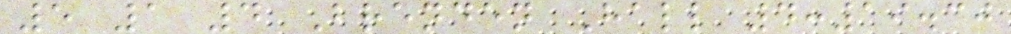5 1 4 Brenden Hall 4:19.30
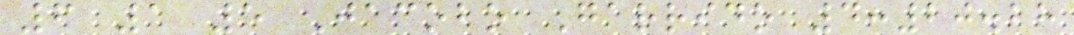6 1 5 Jacobo Garrido 4:20.28
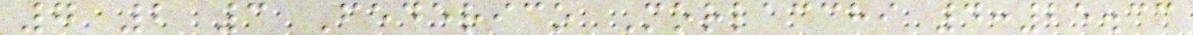7 2 3 Federico Morlacchi 4:25.33
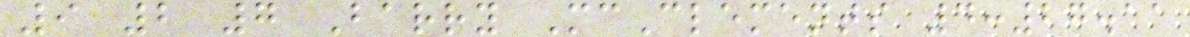9 2 7 Barry McClements 4:27.11
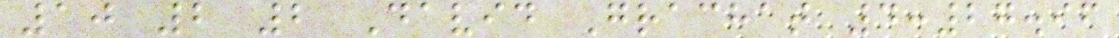10 2 2 David Grachat 4:27.96
